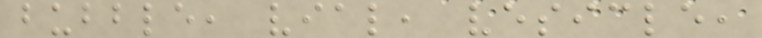bubble, vial, vesicle,
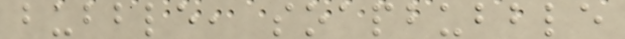bubble, soapbubble
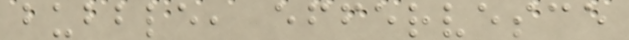bubble, effervesce
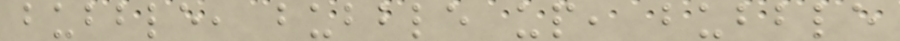bubble, bubble up, bubble
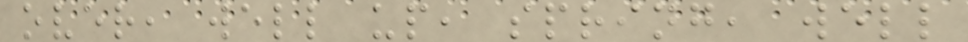over, well up, spring, well
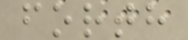forth
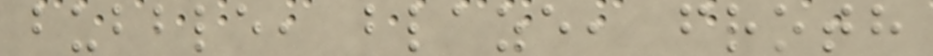bubble, blaze, froth
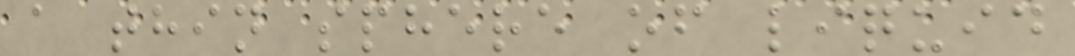a thin sphere of liquid
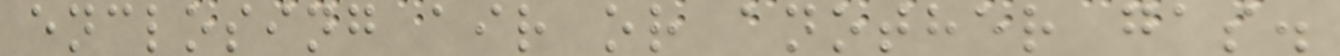enclosing air or another gas.
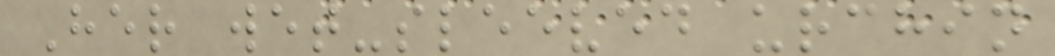Her wet-sleeved urchin
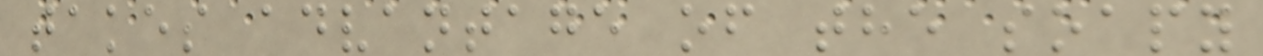takes advantage of the soapy
